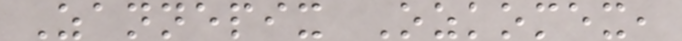Zannepix Ozkomex,
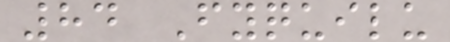84 Fyquilu
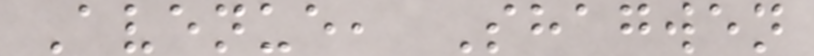Avenue, Shagwen
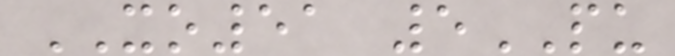XO51 5PU
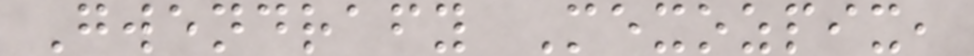Gwendrafy Mexozpix,
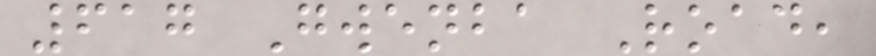617 Gwenba Road,
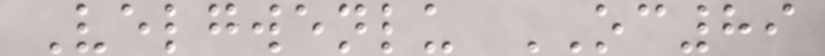Velgwenlu OC89
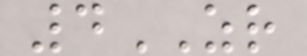4ZR
